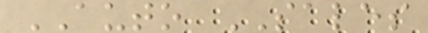AUTO SALES
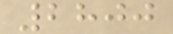2800
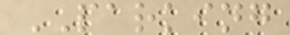PARKING
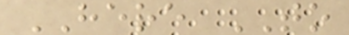HERE TO
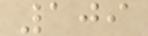109
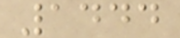1444
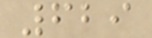629
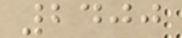2400
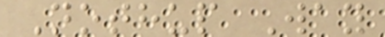Nothup Way
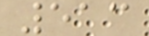513
